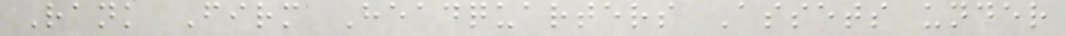Rank Firm Headquarters Assets under
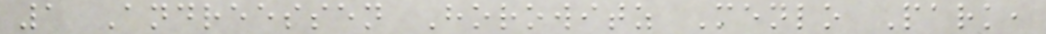1 Andreessen Horowitz Menlo Park,
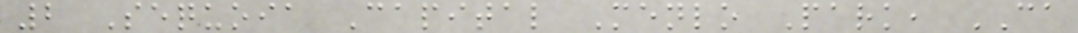2 Sequoia Capital Menlo Park, CA
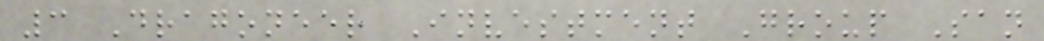3 Dragoneer Investment Group San
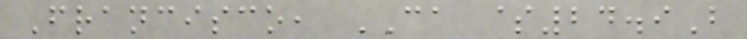Francisco, CA $24.9B
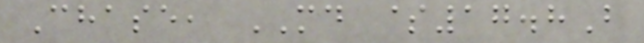Chase, MD $17.8B
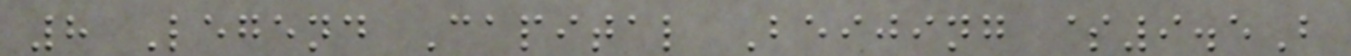8 Legend Capital Beijing $9.5B
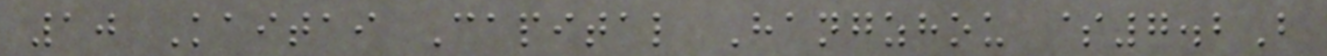10 Kaitai Capital Hangzhou $7.2B
